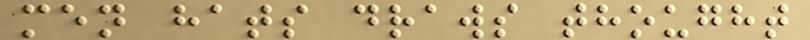men hats draws thought
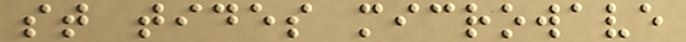st tides microwave
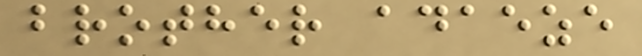brother adaeze
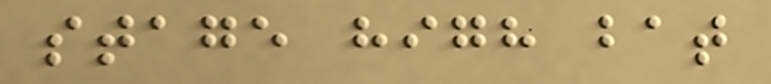stage high bat
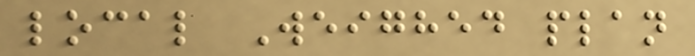local Weighed plan
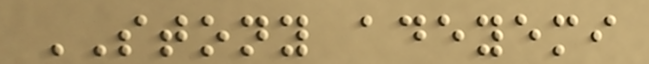STONY adeyemi
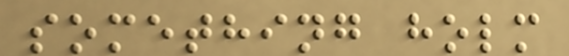something holm
